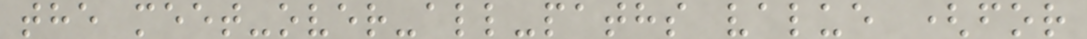the meet-over-all-paths value (for
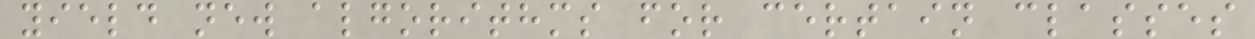yield new algorithms for certain classes
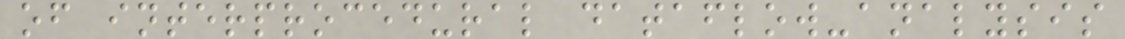of interprocedural dataflow-analysis
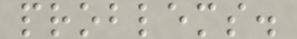problems.
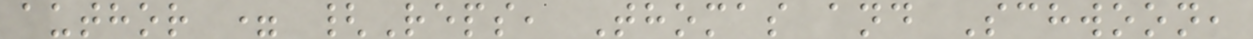author = {Reps, Thomas and Schwoon,
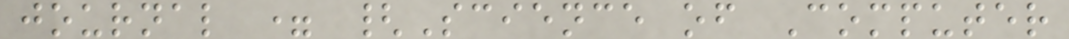journal = {Science of Computer
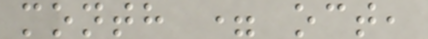month = oct,
